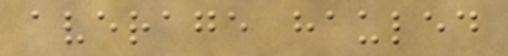average hauled
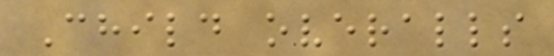Child overalls
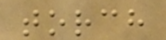torch
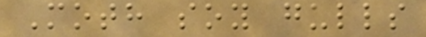Moth soy gulls
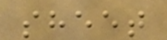sheet
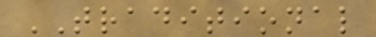TRADITIONAL
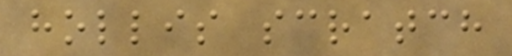hollis scratch
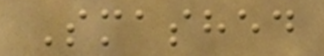Smashed
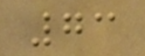73
